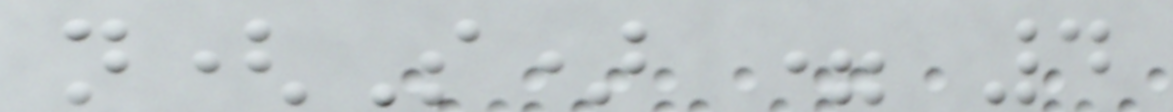n(S) = 4
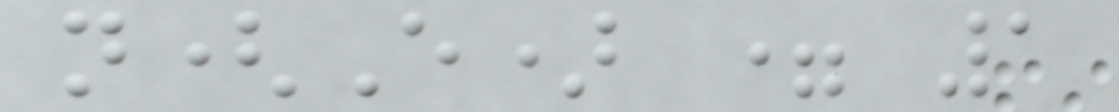n(E) = 1
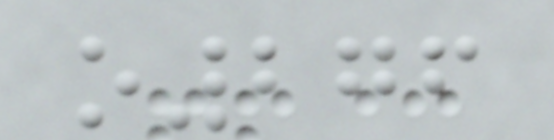o276
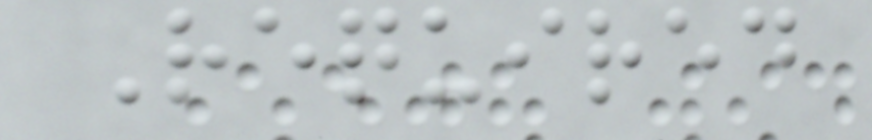Required
